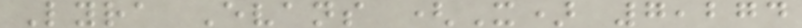Lyra Evans (X) 7,274
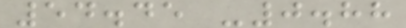54.45 -0.88
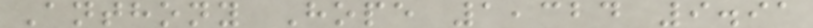Anthony Hope 1,324 9.91
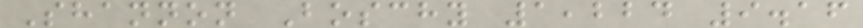Shannon Boschy 1,224 9.16
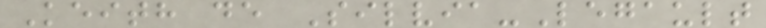Keith de Silvia-Legault
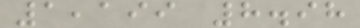1,199 8.98
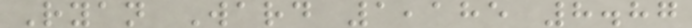Ryan Ward 1,185 8.87
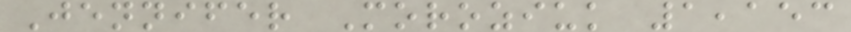Jennifer Moroziuk 1,153
